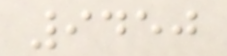9450
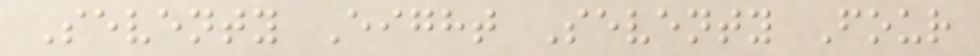Seventy Eight Seventy Four
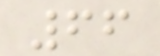66
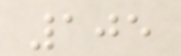105
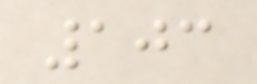103
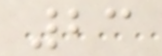23
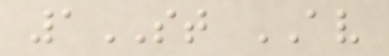1ST AV
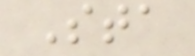Sta
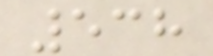538
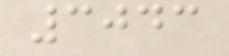3043
